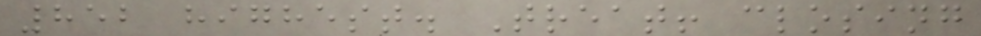852 highest. Treat! closing
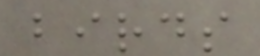birds
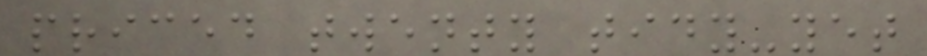priced twenty tidy-yet
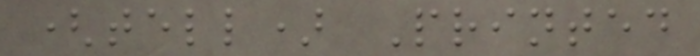(tell) Printed
